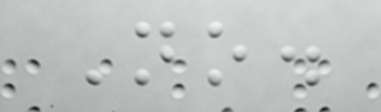No.
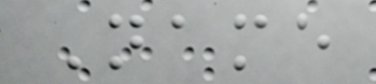Name
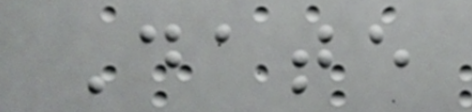Date
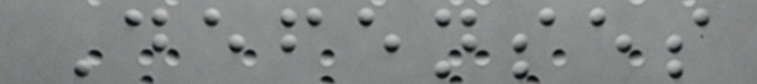Defenses
